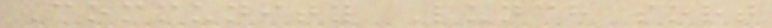Community Lunch sort
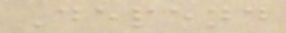Depend
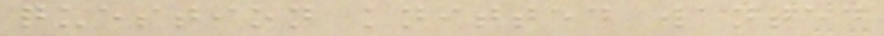question knitted wanted
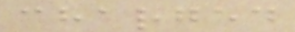charged
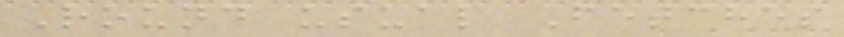Round usual Fetches
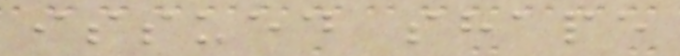issued shape
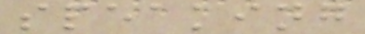speaking
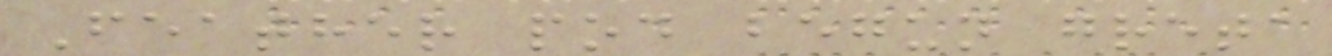Feather pod begun greta
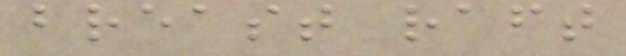breast raft
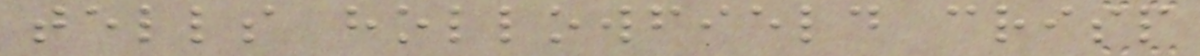tells hollowfield crisp
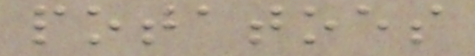potatoes
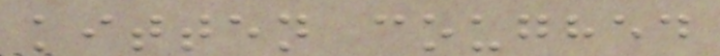kitten coughed
